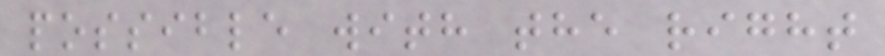possible with the right
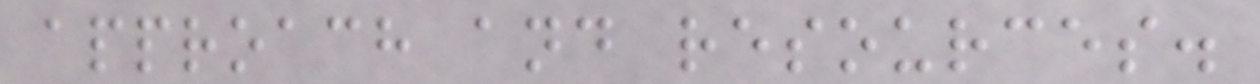approach and resources.
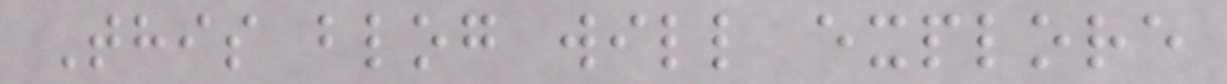This blog will explore
